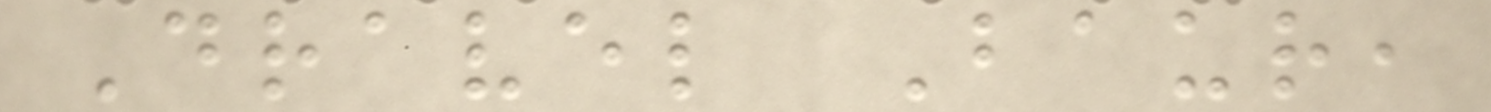Dravel Baur,
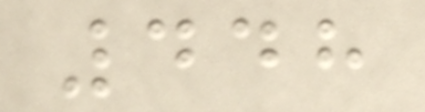448
